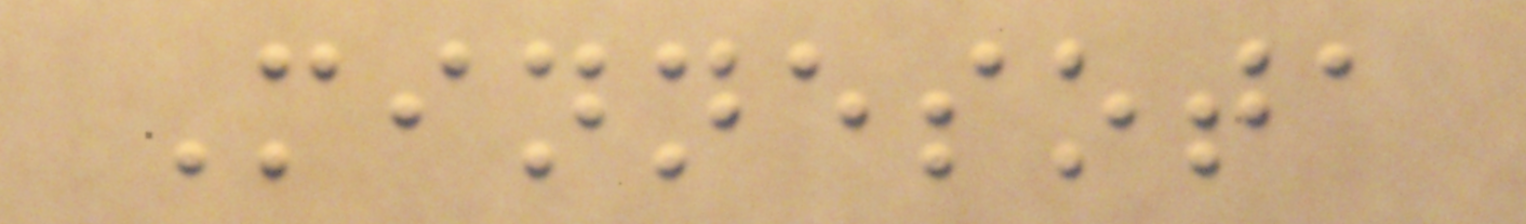Minnesota
